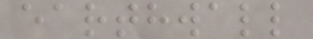earthwall
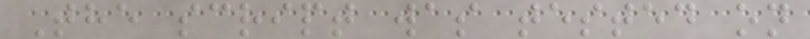The script was tested on
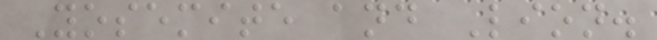Yosemite and Lion.
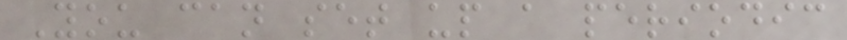You can set up a periodic
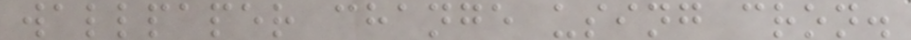wallpaper change using cron.
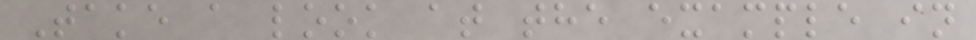Take a look at the example in
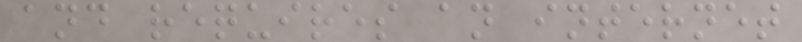and requires an internet
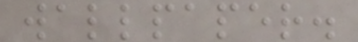wallpaper.
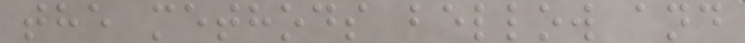the methods bellow and
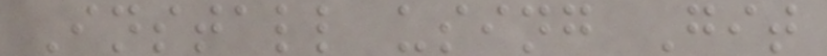Install using Git
